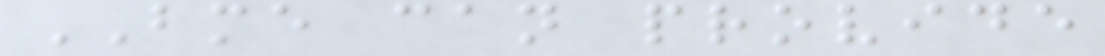BME can provide
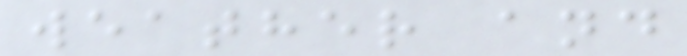weather and
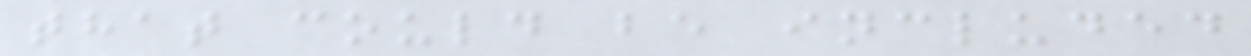that could be included
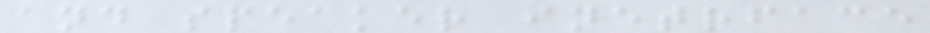and speaker inetrface
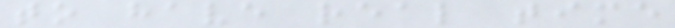to have real time
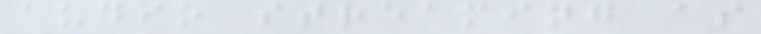audio streaming as
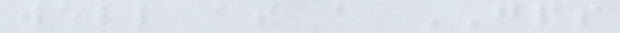well as a GPS
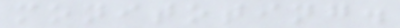monitoting.
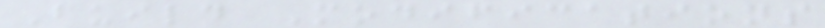Build Modifications
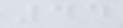44
